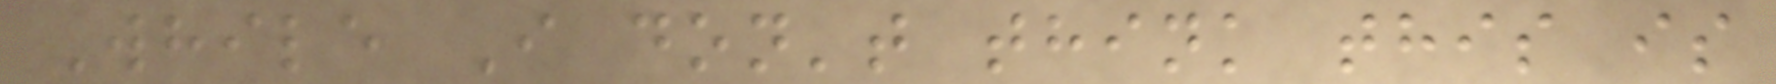While I don't think this is
